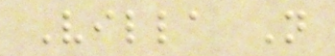Villa N
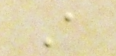A
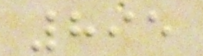895
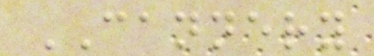CANNERY
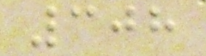308
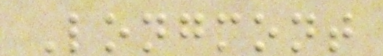Longmont
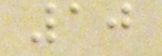10
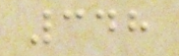348
